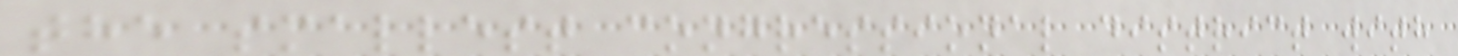the smallest congressional district with
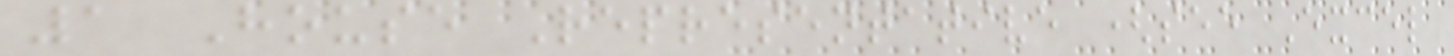1 House Representative (see Excel
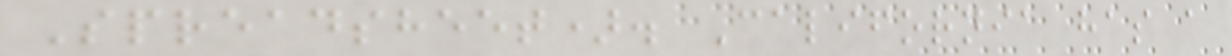Spreadsheet). California has a
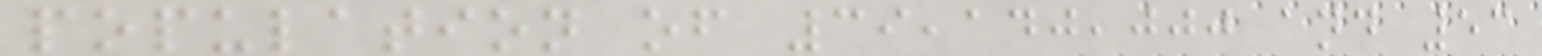population of 39,140,000 and 53
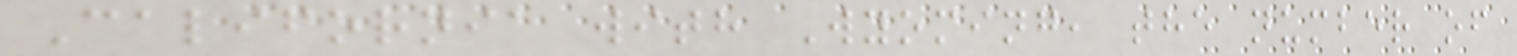California with Wyoming, the number of
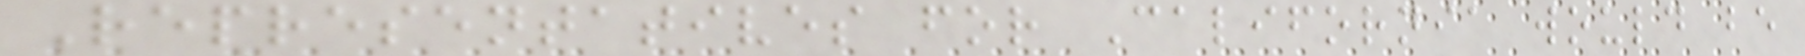Representatives for California would be
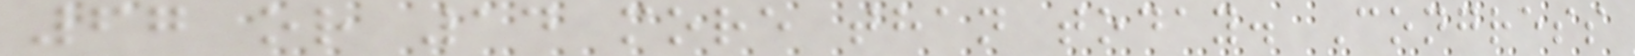67 or 14 more than today. Congress
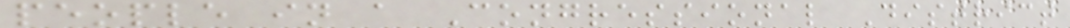people in a Congressional District
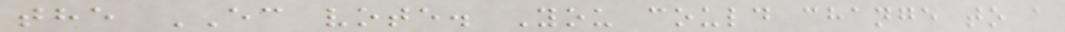the EC vote. You could change to a
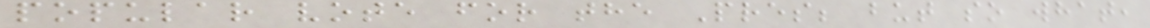popular vote for the Pres; but so what,
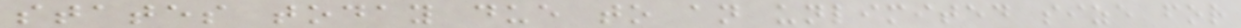states today due to an unlimited size for
